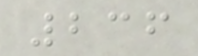236
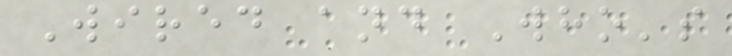Wired and Who's
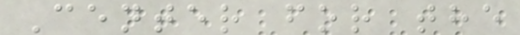Center for the
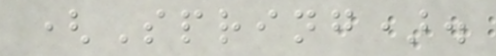(Spring).
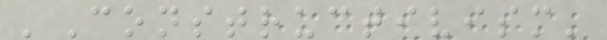'Constructivism'
